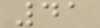41
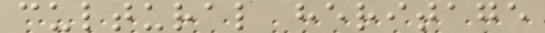cultural heritage
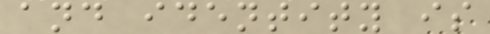and identity is
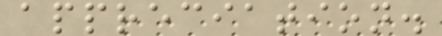appreciation.
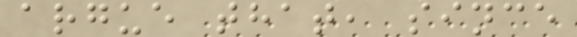argue that, since
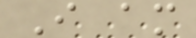I am
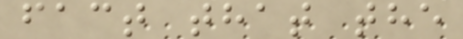fact that the
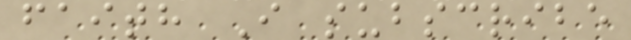faith I subscribe
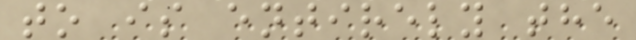to is entirely the
